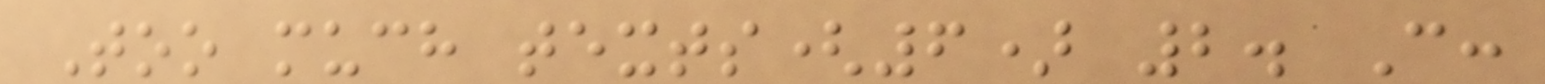Too much texts(6) 2. C:
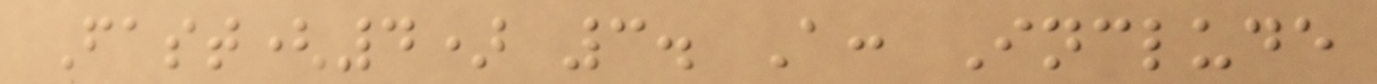Fast(4) 3. A: Include
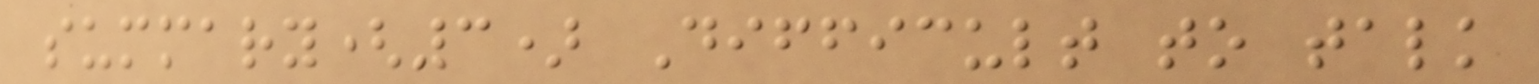summary(3) Difficult to talk
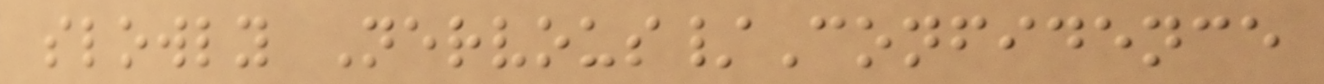slowly Nervous/Confidence
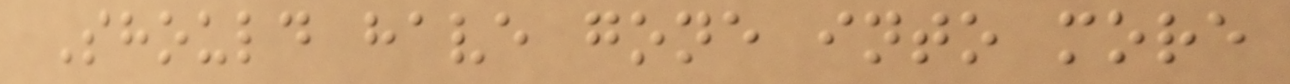Should have gone into more
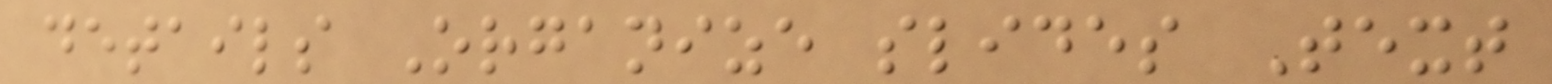details Organize slides Text
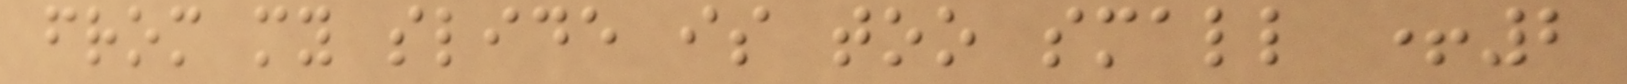from my slide is too small +2
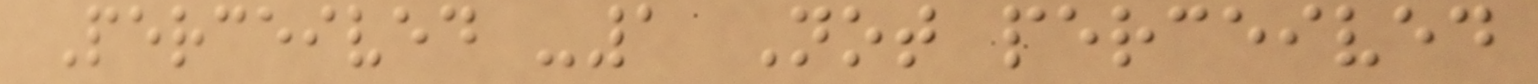Perceived -1 Not perceived
